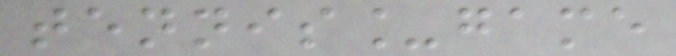tennis_game
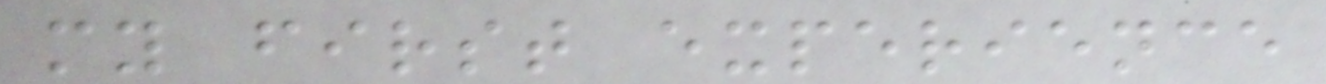my first experience
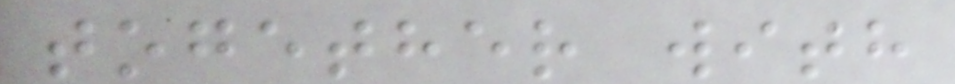together with
